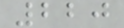220
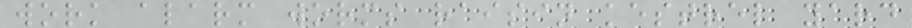work alarm worms raisin kestrel yard
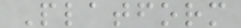Platform
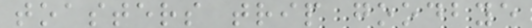toasters trip goodbye
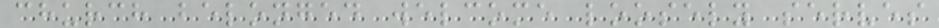church belonged welcome loosely serves
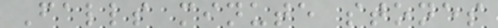Falls minute stones
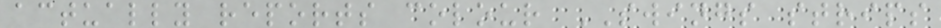actually reports colour SWINGS strips
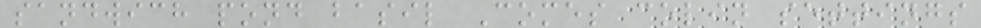sandwich pond basil Comes colin settings
